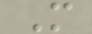M
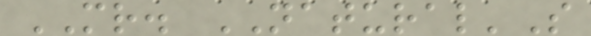MR. NATURAL'S
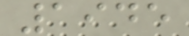1945
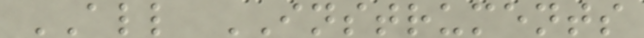ALL INSTRUMENTS
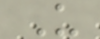U
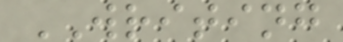WRITING
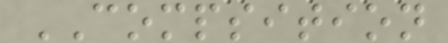COMPSITION
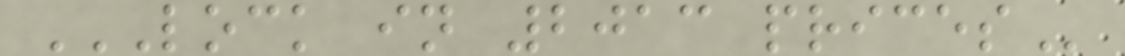LOCK IN 2013 PRICES
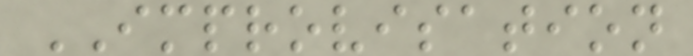IMPROVISATION
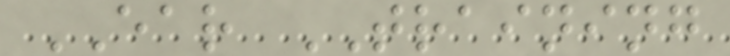EAR TRAINING
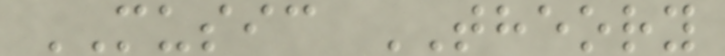MUSIC THEORY
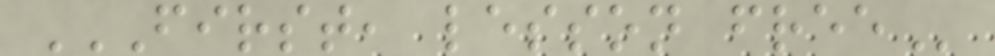FIRST, LESSON FREE
